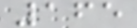165
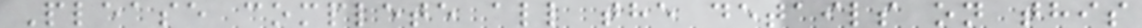Please complete all the details on this
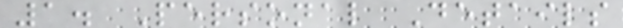1. Personal Details
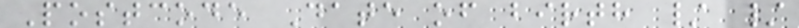Postcode Date of birth / /
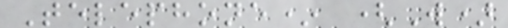Telephone* (W)
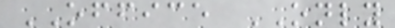OFFICE ONLY
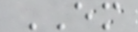EM
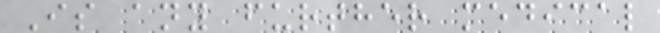Is any further medical
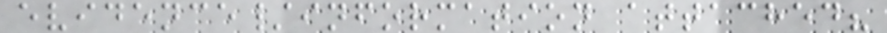evidence/information attached?
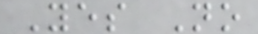Yes No
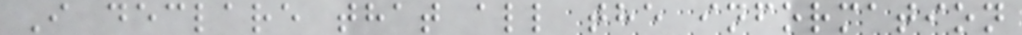I declare that all the information
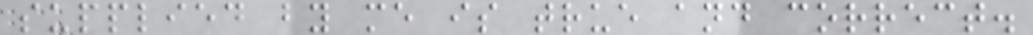supplied by me is true and correct.
